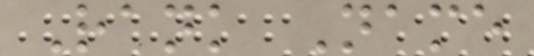Rank Name
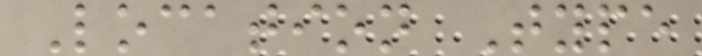Location Type
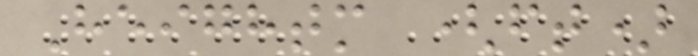Heightm (ft)
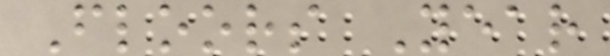Floors Year
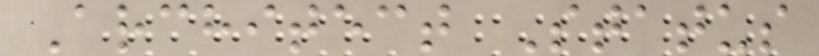Architect Status
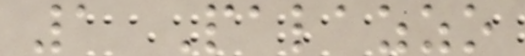1 Palazzo
